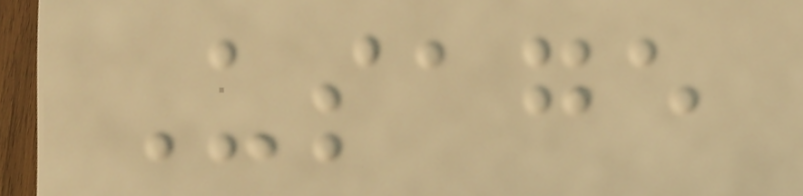Usage
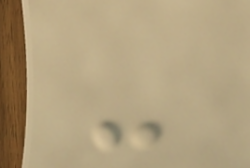-
